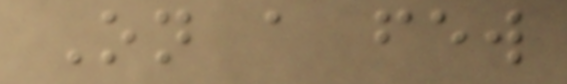On a few
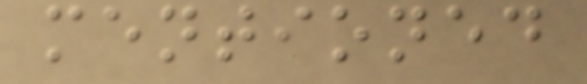mentioned
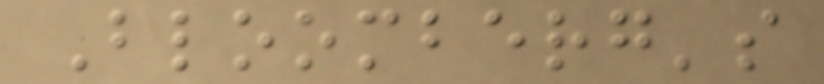Bloomberg's
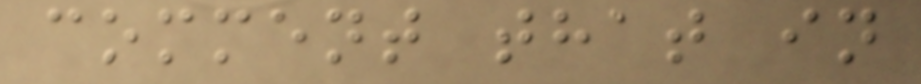comment that in
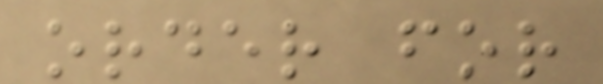order for
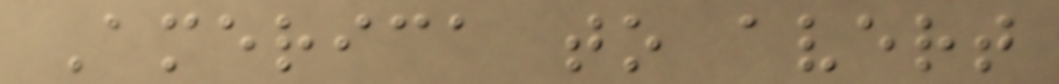America to avert
